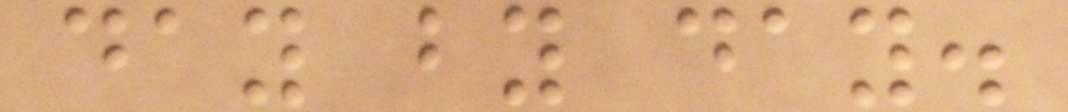day by day.
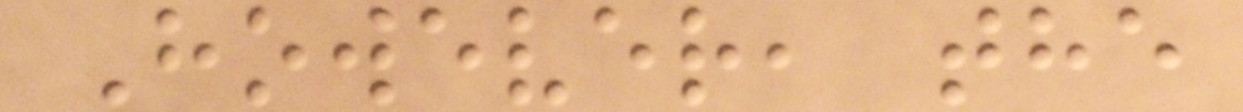However, the
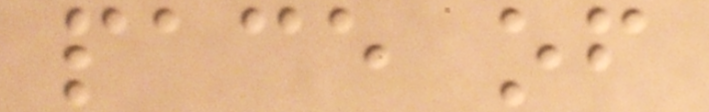pace of
